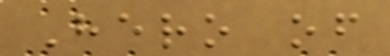Hero of
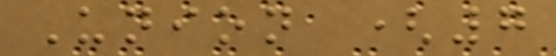Union (7
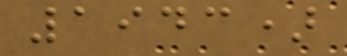1943)
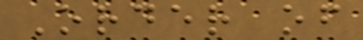Order of
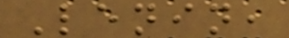Lenin,
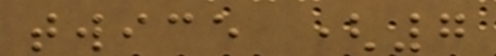twice (7
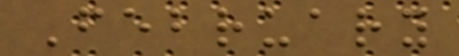February
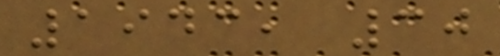1943, 30
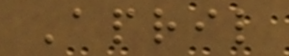April
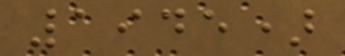1945)
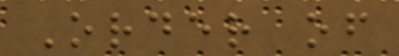Order of
